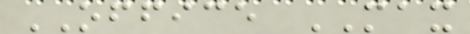OFFICE MAX
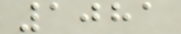1081
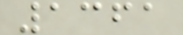1361
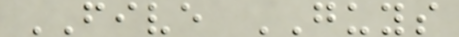FIVE GUYS
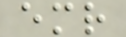emr
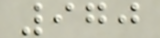970
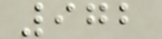972
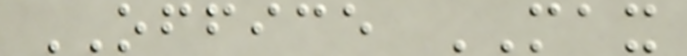OFFICE MAX
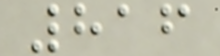816
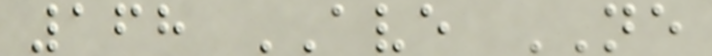168 AVE NE
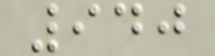940
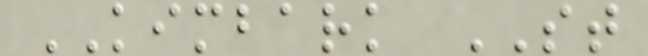KIMBARK ST
